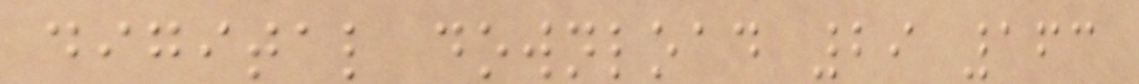digital download 29 163
